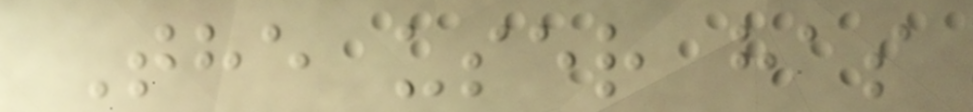The user has
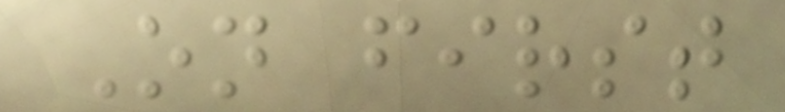On first
